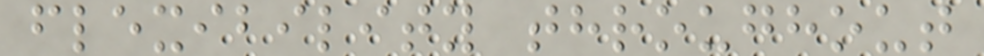flexibility throughout
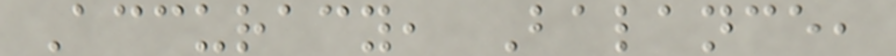Accuracy, Balance,
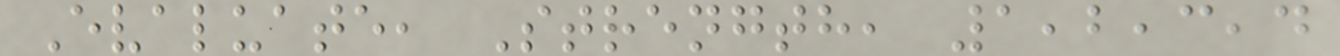Evaluate, Strength, 1,2,3,4
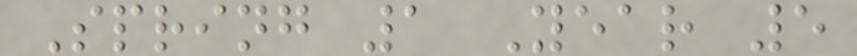Spring 1 Year 5
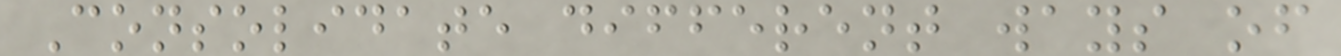Consolidate different ways of
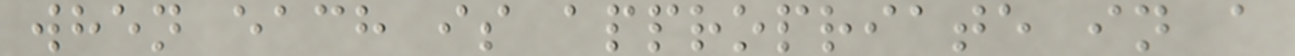when each is appropriate in a
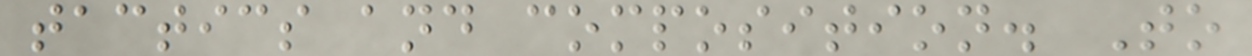tactics and composition. To
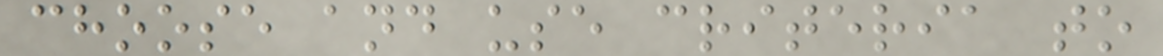choose and use criteria to
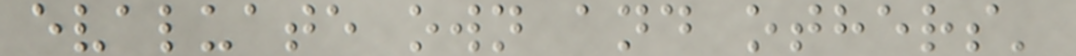evaluate own and others'
